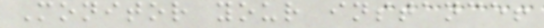Monitor your instance!
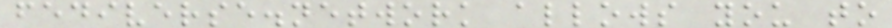fediverse.network allows you to
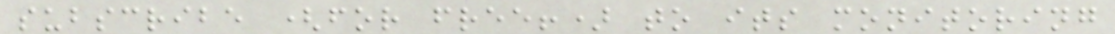subscribe (for free!) to its monitoring
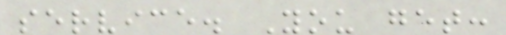service. You get:
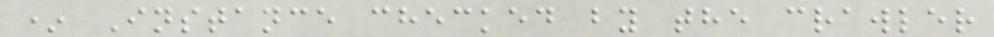* Instance checked by the crawler
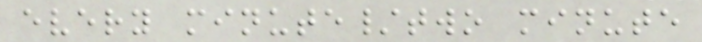every minute/two minute
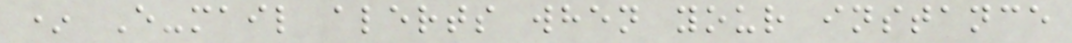* E-mail alerts when your instance
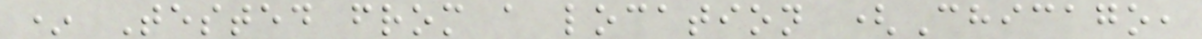* Tested from a location (Chicago,
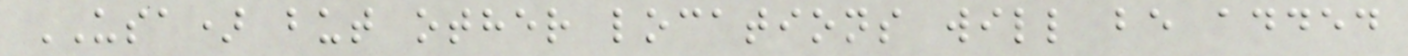USA) but other locations will be added
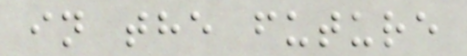in the future
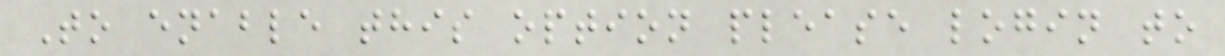To enable this option please login to
